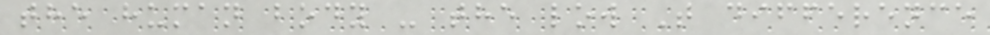the human body - the low T difference
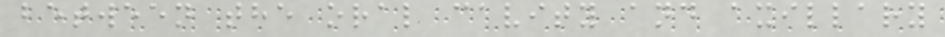between the oral cavity and axillary
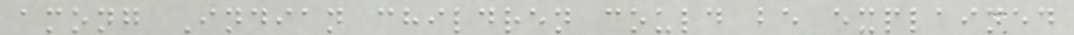among Indian children could be explained
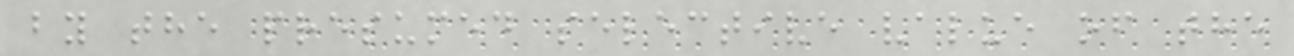by the presumed selective value of the
